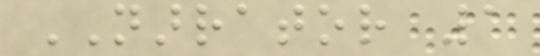NARRATOR 1
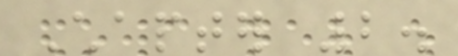Chapter 2.
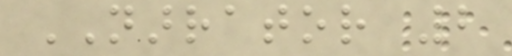NARRATOR 2
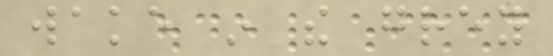wake in the grey
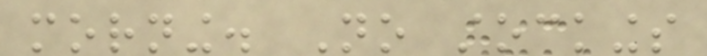morning. No stockings
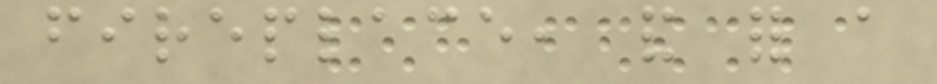fireplace, and for a
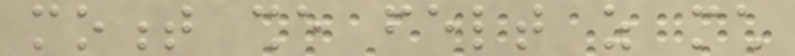moment she felt as much
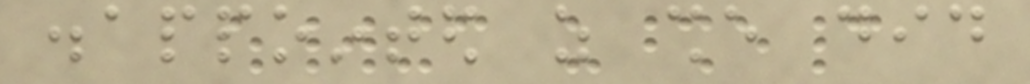disappointed as she did
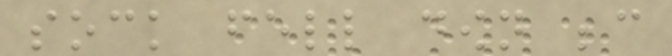sock fell down because
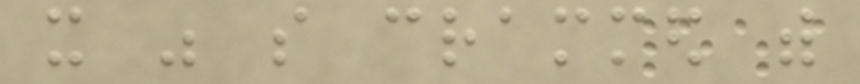it was so crammed with
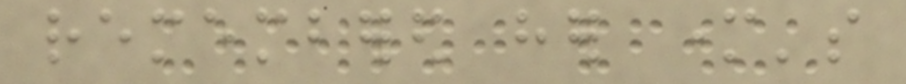remembered her mother's
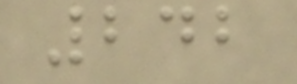242
